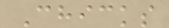Chicks
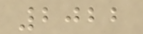2022
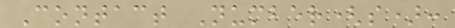Contact Number(s):
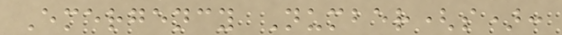Emergency Number(s):
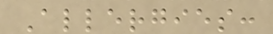Allergies:
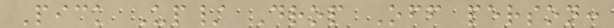Pick Up/ Drop Off person:
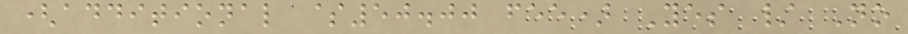(additional $50.00 fee) Yes / No
